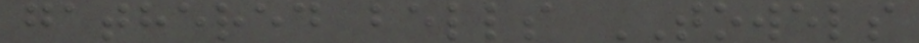gathered bells TOWELS
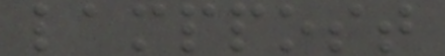lamppost
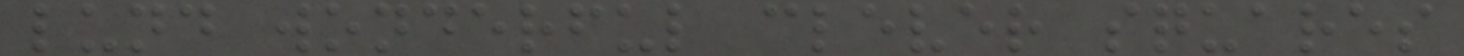lund wonderful clever squares
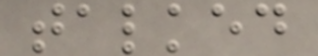talked
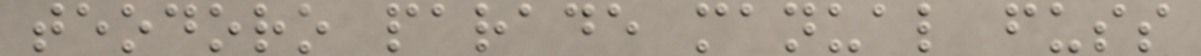teodoro parade manual fuss
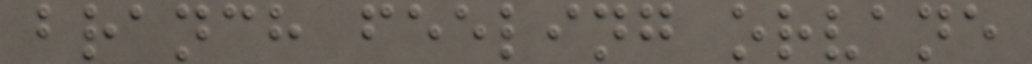branch feeling orvane
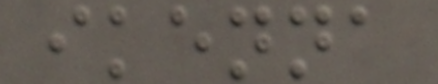ikenna
